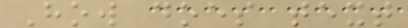How does text
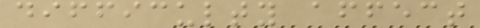difficulty affect
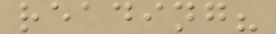reading?
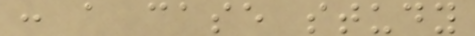: a case study
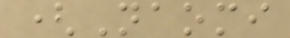(Naomi
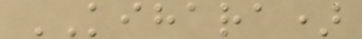KIHARA)
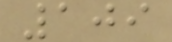109
